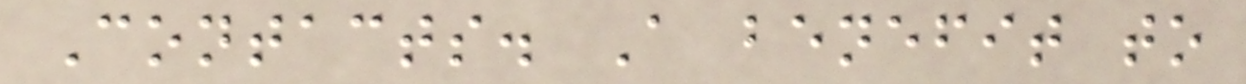Contacts. A benefit to
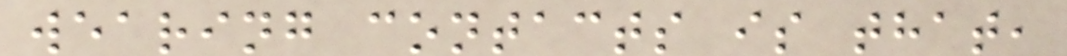wearing contacts is that,
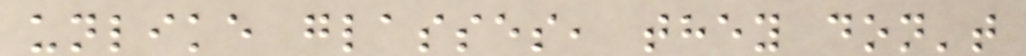unlike glasses, they don't
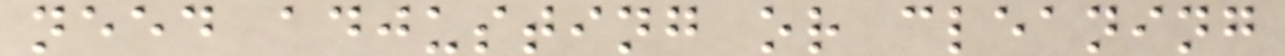need adjusting or cleaning
